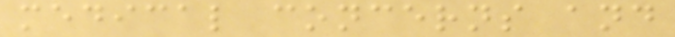medical concerns and
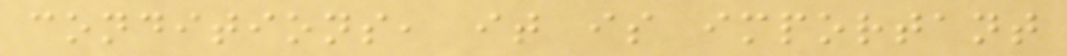conditions, it is important
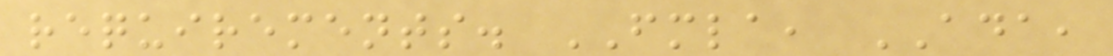requirements. FMLA, ADA,
